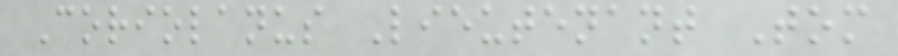Coriolanus Lieutenant Tom
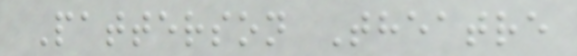Patterson Theatre
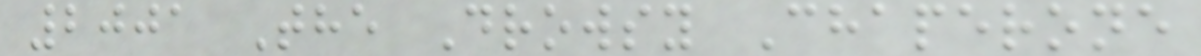2001 The Drowsy Chaperone
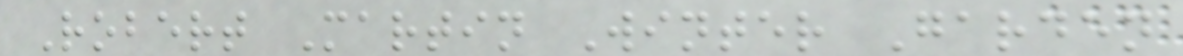Robert Martin Winter Garden
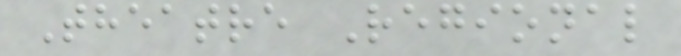Theatre Regional
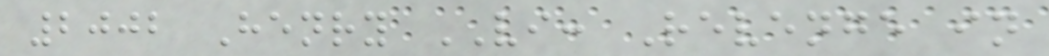2002 Henry VI: Revenge in
